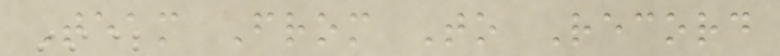Team From To Record
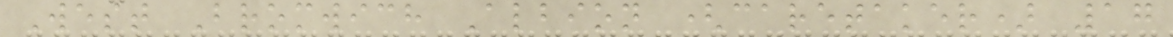West Bromwich Albion (caretaker) 17
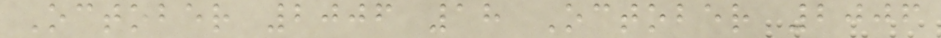October 2006 18 October 2006
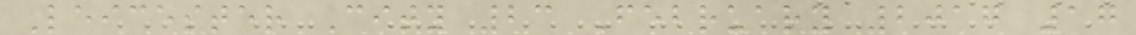Leicester City 23 February 2017 17
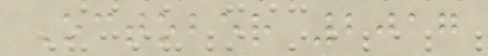October 2017
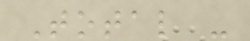Total -
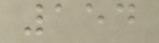154
